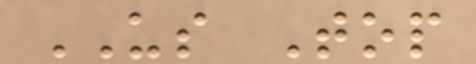US Top
